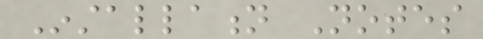Installation Notes
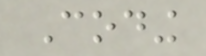Coding
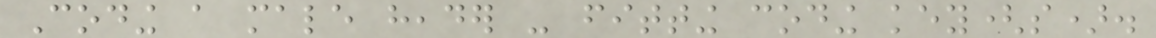Coding a male header - fitting coding key(s).
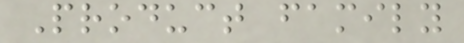Product family
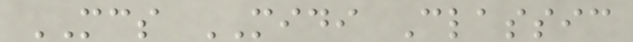MCS MIDI Classic
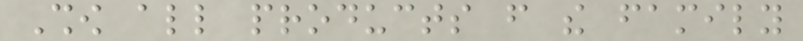Show all products from the family
